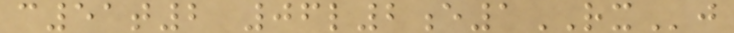c51t2 06l2e1RXj
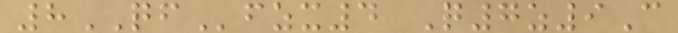8QFfzx4 Q7z9C
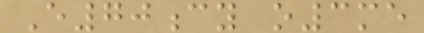E70cy o3me
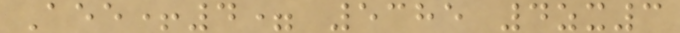Aee+4= 5385 4zx3
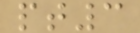pt3
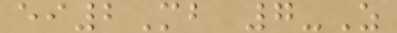ei2Mb 7-Z
